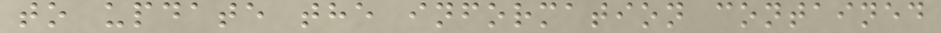to update the information contained
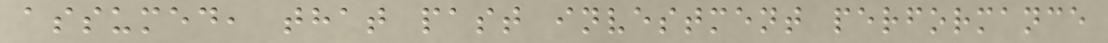assumed, that past investment performance
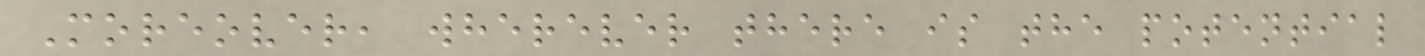Moreover, wherever there is the potential
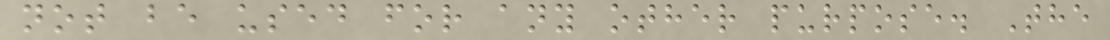not be used for any other purpose. The
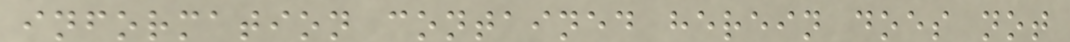information contained herein does not
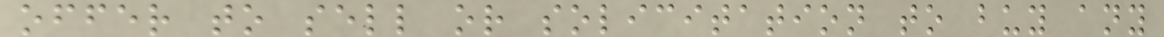offer to sell or solicitation to buy any
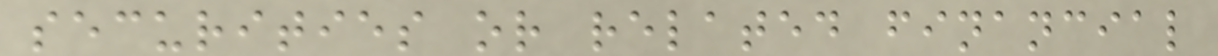securities or related financial
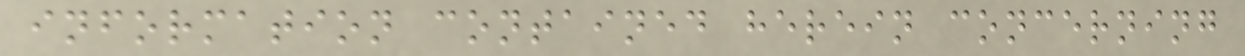information contained herein concerning
